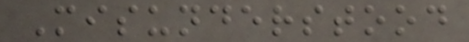Misunderstood
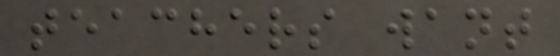teachers want
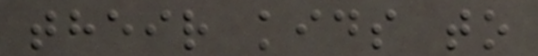their kids to
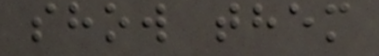show them
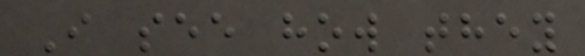I see how they
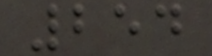254
